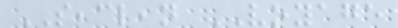SEACLEAN VOYAGE
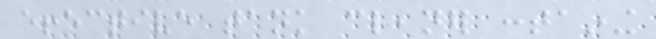effective tank cleaner containing
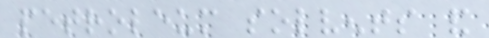petroleum solvents and
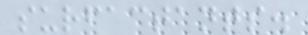surfactants.
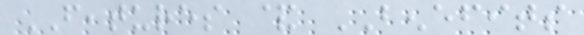FEATURES & BENEFITS
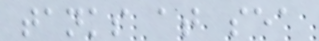tanks at sea
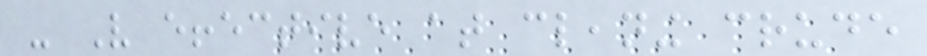- Very effective at cleaning crude
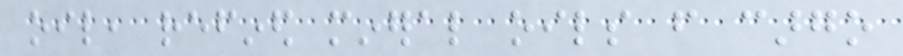oil, refined mineral oils from cargo
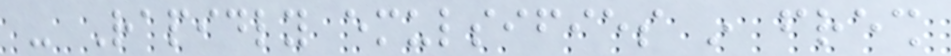- Rapidly emulsifies in fresh
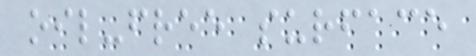oil-free surface
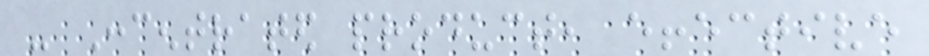- Concentrated product, effective
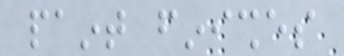paint finishes
